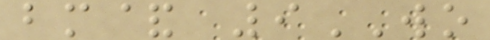bm& 9WO
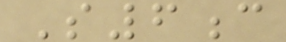S6c
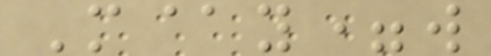M@y=w
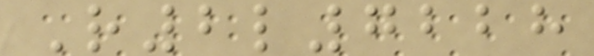R2l7228
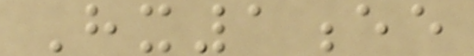Hx1ee
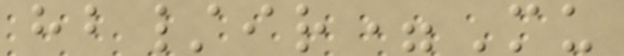hb/ir=Mu
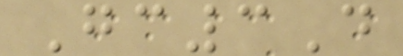Gc3D
